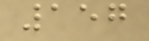157
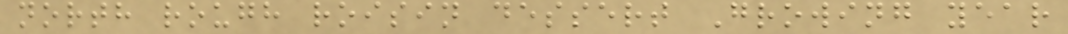north rough roisin dessert Growing year
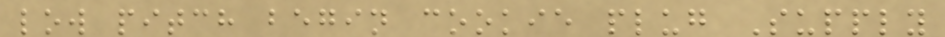low pitch begin cookie plug Supply
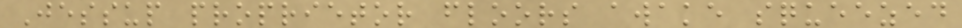Jessup proprietor floors awake squeezed
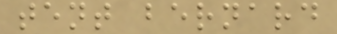tent bernard
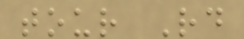tour Rd
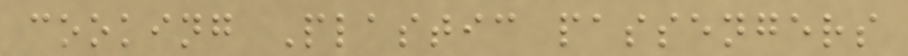cooking Plastic passengers
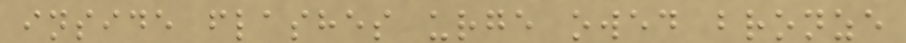inside flashes urge owed bronze
